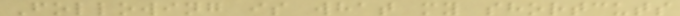Following is what my shortcuts
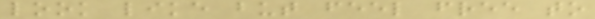look like but feel free to
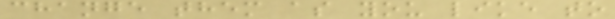change them as you like to
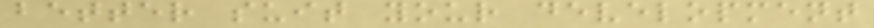better suit your development
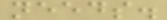needs.
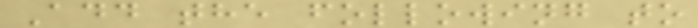Add the following to
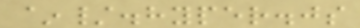~/.hyper.js
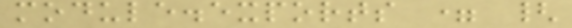module.exports = {
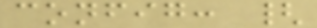config: {
